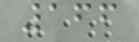166
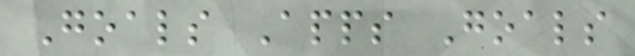Goals Apps Goals
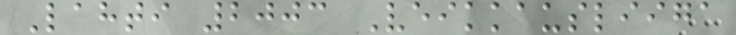Lahti 2003 Veikkausliiga
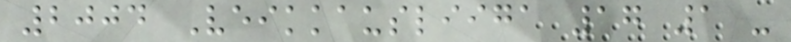2004 Veikkausliiga 17 1 -
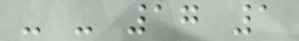- - 17 1
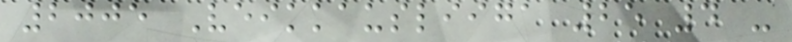2005 Veikkausliiga 25 4 -
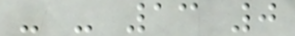- - 13 0
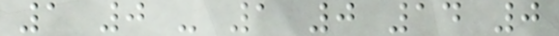1 0 - 1 0 14 0
